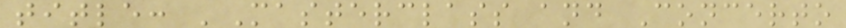title: 'Masterclass and Concerto
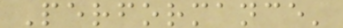Performance'
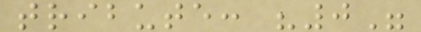tribute: "0"
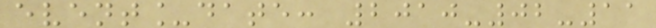event_date: 2010-02-11
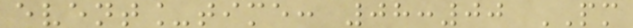event_time: 08:00 PM
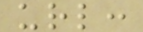url:
